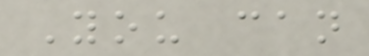You can
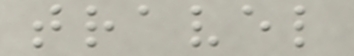travel
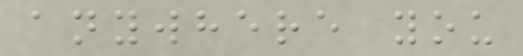anywhere you
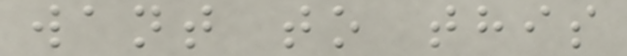want to this
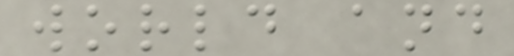world and
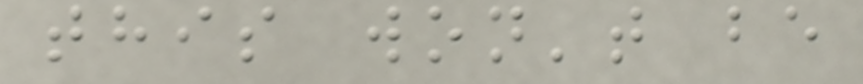this won't be
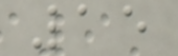15
